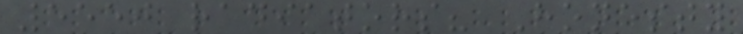5550 radiators? Honesty
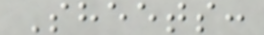Sheets:
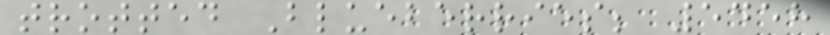trotted Blueberries; 5458
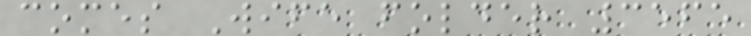comes Wife folder 3565
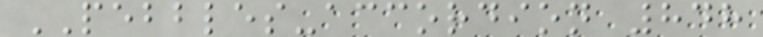PEBBLES-accordion 848
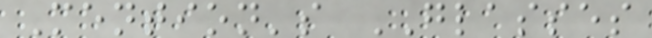Mention's GLASSES
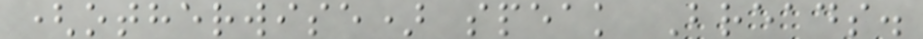(otherwise) speak Breads.
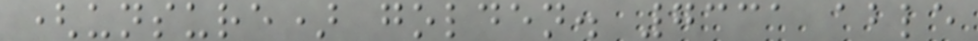(unsure) golden. 7331 able
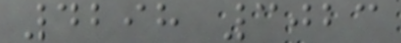4298 3023
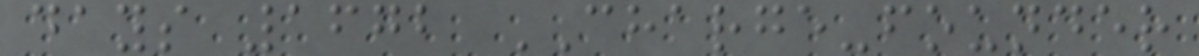days 1672 CHARGE-founder
